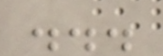...
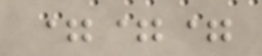===
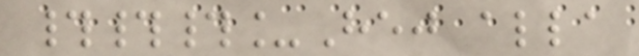###_Hej alla
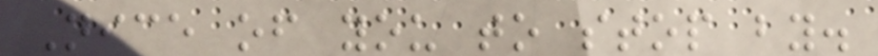Nice of you to stop by.
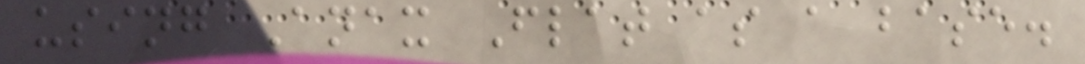using Anax Flat as a base.
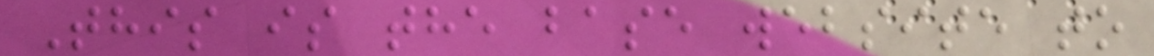This is the base website to
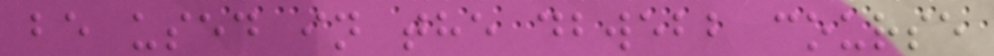be used in the dbwebb course
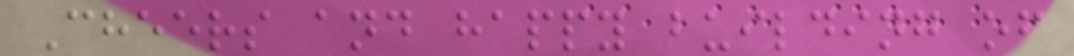Cheers and happy building of
